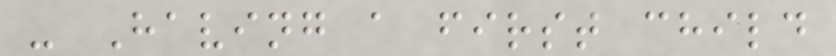- Having a first child
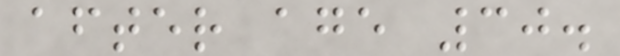after age 30.
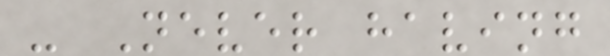- Never having
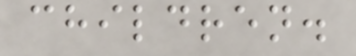children.
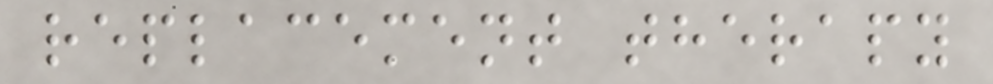replacement therapy
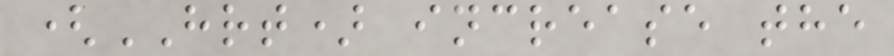(HRT) increase the
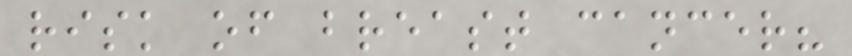risk of breast cancer?
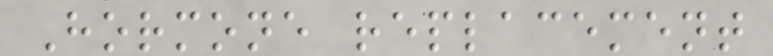Hormone replacement
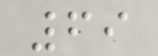69
